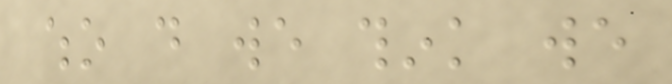who do we think we
